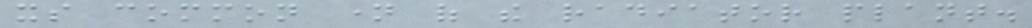its common name of the radiator plant.
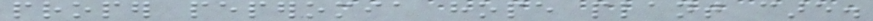proper peperomia hope plant care.
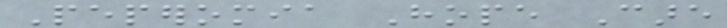Peperomia Hope Care
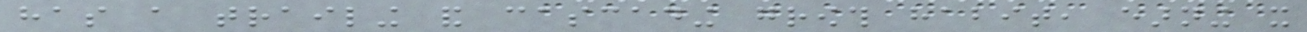has a trailing and cascading growth habit, earning it
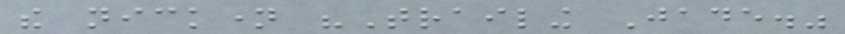the nickname "Trailing Jade."
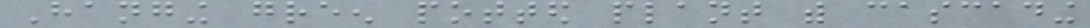Hanging green potted plant with cascading
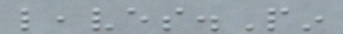leaves.Pin
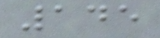145
